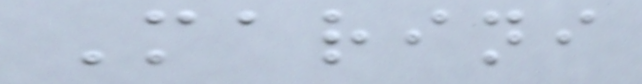Marini
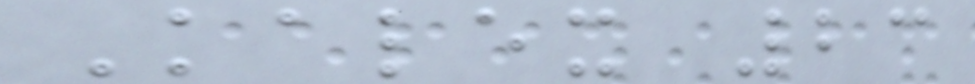Kalex 23
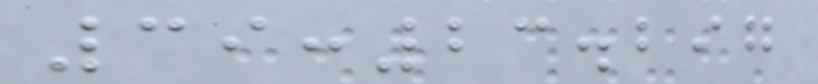39:23.297
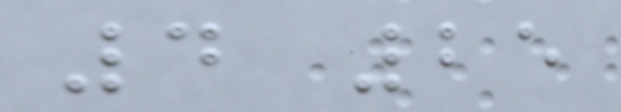4 25
